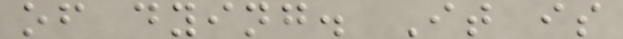of dying. It is
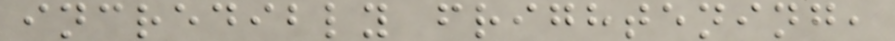incredibly frightening,
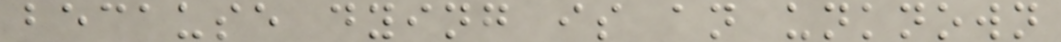because dying is an unknown
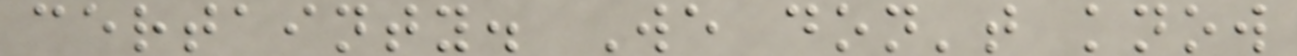certainty. We don't know
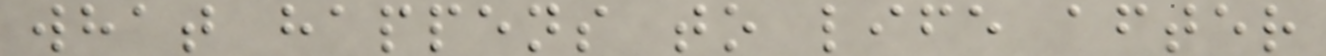what happens to life after
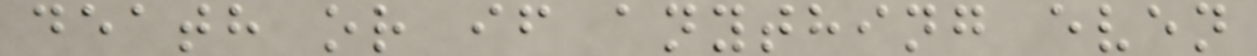death or if anything even
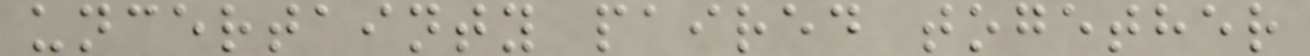uncertainty paired together
